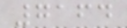7164
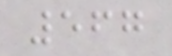567
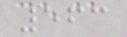563
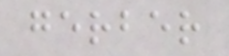gerber
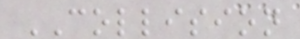COLLISION
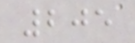205
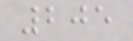205
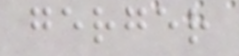gerger
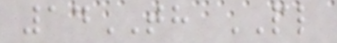14TH PL
